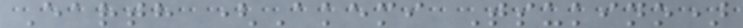Earth (Akemi Tsukino)
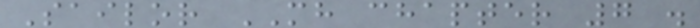Sailor MH chapter 7 .
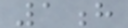1h
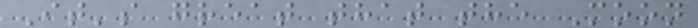It's great that the Moon
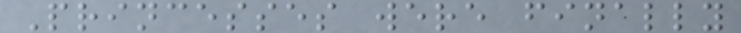Princesses were finally
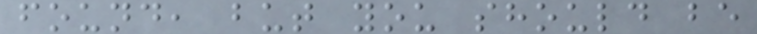found, but you should be
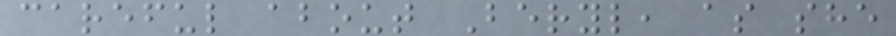careful about Beryl, as she
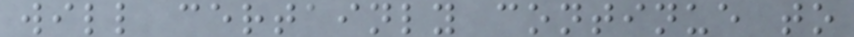will certainly continue to
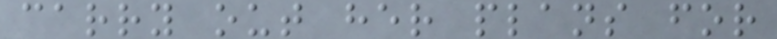carry out her plans for
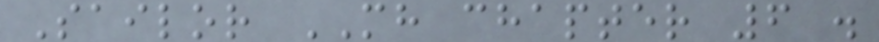Sailor MH chapter 6 .
